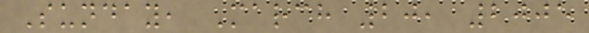Sunday, March 20, 2005
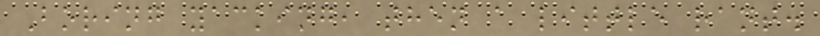Boring yacking, then a little rant.
